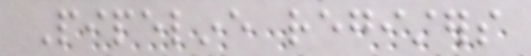Pipeline registers
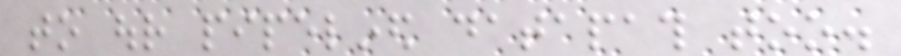to our pipelined datapath too.
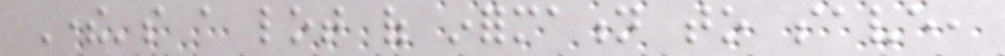There's a lot of information to save,
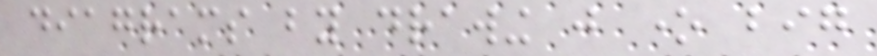diagrams by drawing just one big
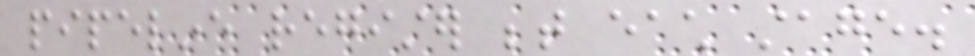pipeline register between each stage.
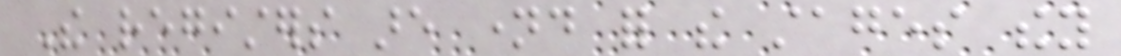The registers are named for the stages they
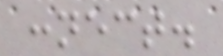connect.
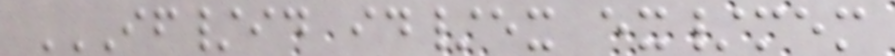IF/ID ID/EX EX/MEM
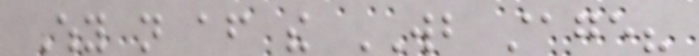Why not after the WB stage?
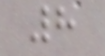8
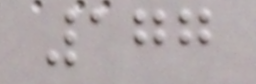177
